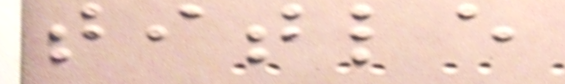title
